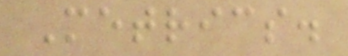Metrics.
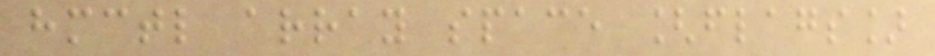hmctl array space [flags]
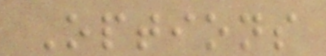Options
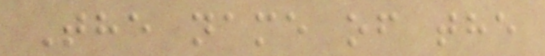The name of the
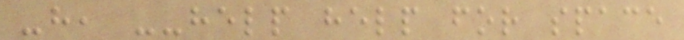-h, --help help for space
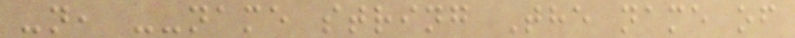-n, --name string The name of
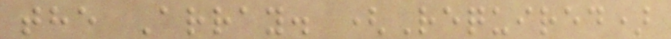the Array. (Required)
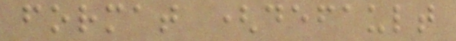format (default
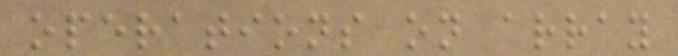operations on array
